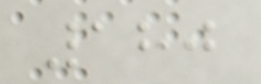180
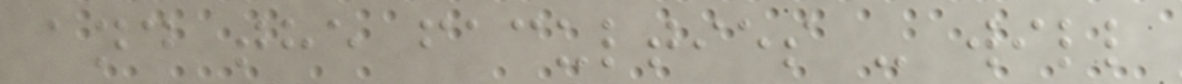and the faculties - will
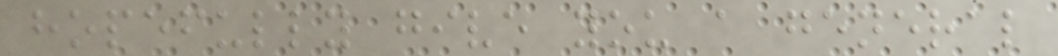hopefully give you a general
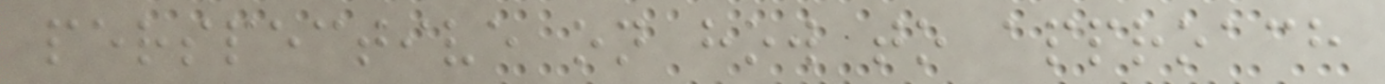perspective on how to approach
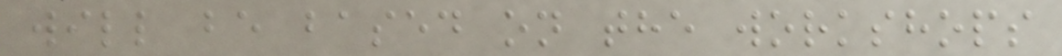will be based on the workshops
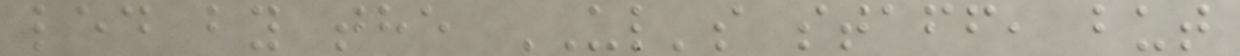led by the UL's staff, but
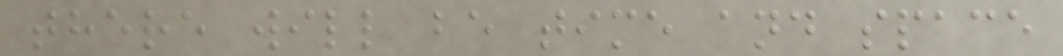there will be time and space
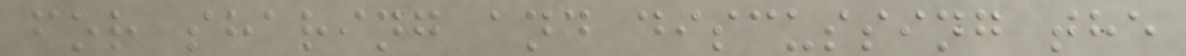for sharing and discussing the
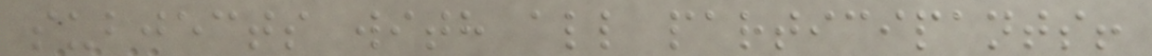subjects with all participants!
